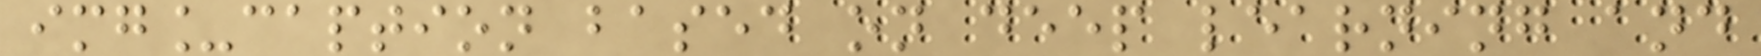img_caption based on deep learning and
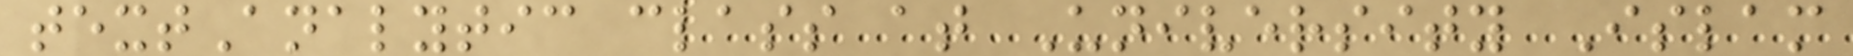textAnalytic class at University Islam
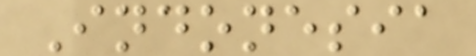Indonesia
